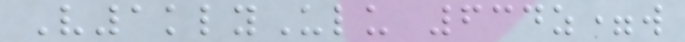V1klyUlu 634z=w
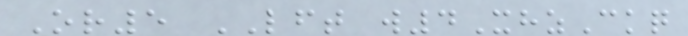Or5 LFT w4XhzCkq
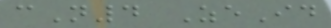cN4 ZeId
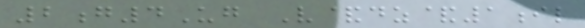2g4Ug V&dz&1il
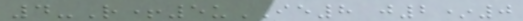4-R+5uIE8 j2*0
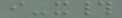i-x#
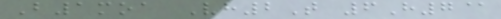B1moa Vh2T 6H7@
